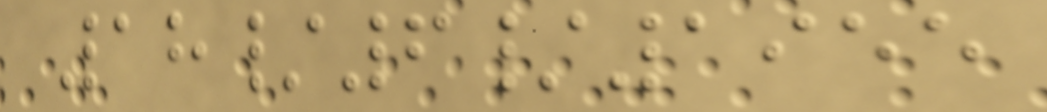18/6/1955
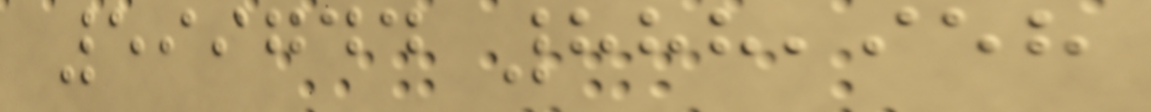599744 888,958
